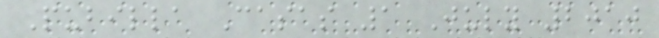Pubilla Casas 1 July 2010
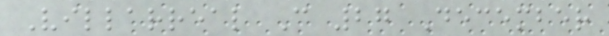Villarreal C 27 December
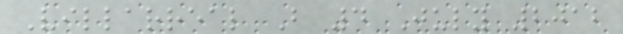Villarreal B 4 July 2012
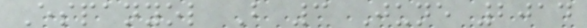Espanyol B 3 June 2014
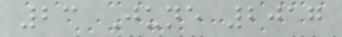23 June 2017
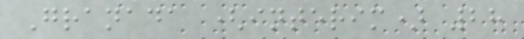Granada (interim) 28
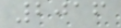2016
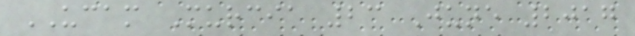UCAM Murcia 23 June 2017
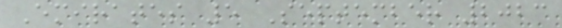Emirates 5 September 2023
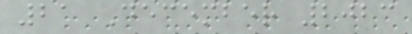21 December 2023
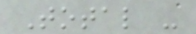Total -
